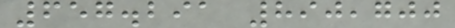657.291 890,700
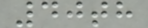40th
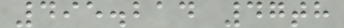495.214 47th
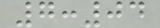7:04
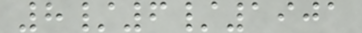8/6/1901
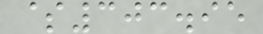$303.95
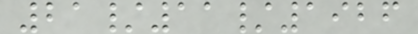21/11/1926
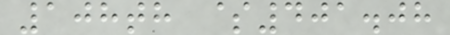108th $401.08
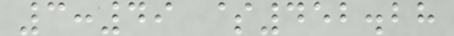3:49 $452.28
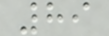89
